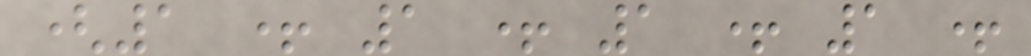(1 + 1 + 1 + 1 +
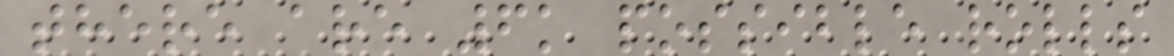there are 6k possible rolls
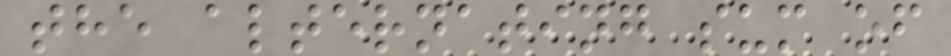the alternating sum of
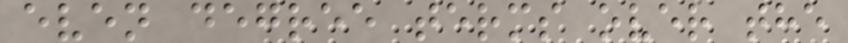even degree terms over the
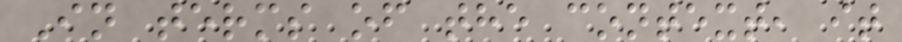In terms of the context, it
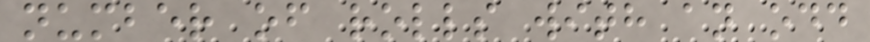number of rolls with an odd
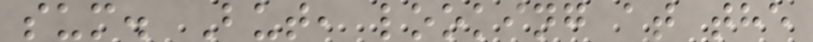sum. But, looking at the
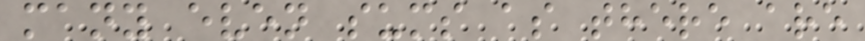many even sums as there are
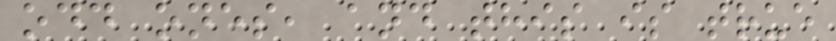odd ones, and this is true
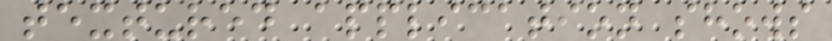textured application shows
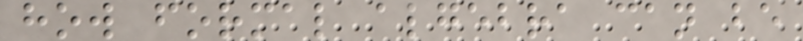how formal algebra can be
